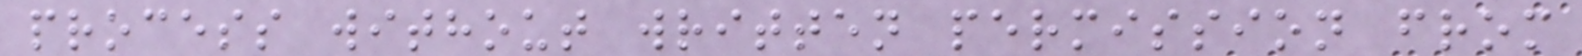process without written permission from
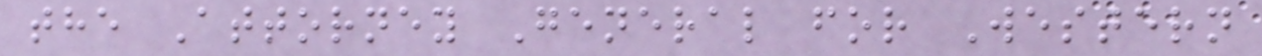the Attorney General for Western
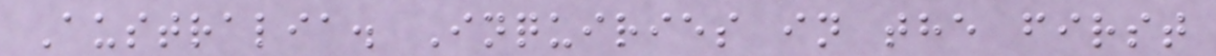Australia. Inquiries in the first
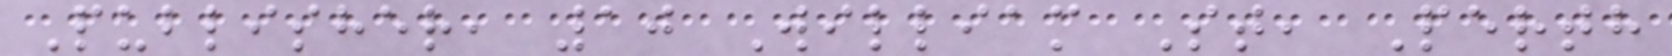Publisher, 10 William St, Perth
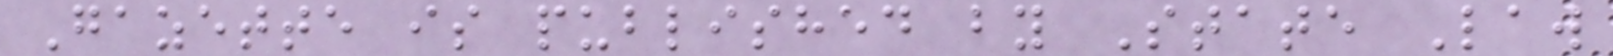Gazette is published by State Law
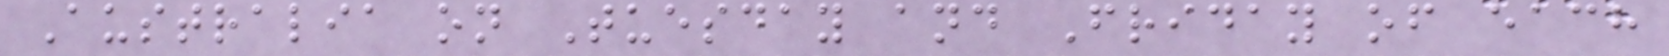Australia on Tuesday and Friday of each
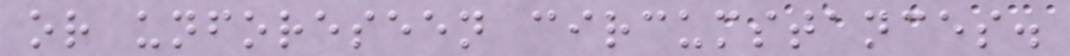or unforeseen circumstances.
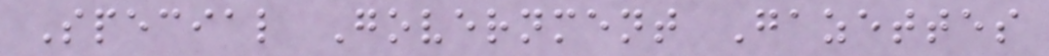Special Government Gazettes
